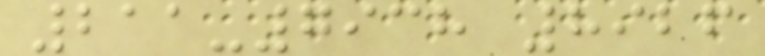211-7938 8926
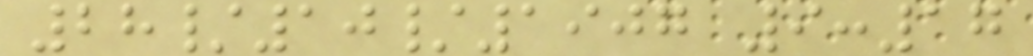28/10/1907 9:17
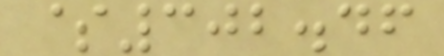$302.46
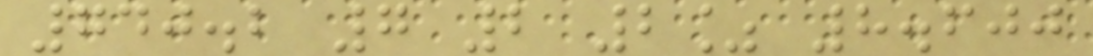740.2 7 2 2% 8.600
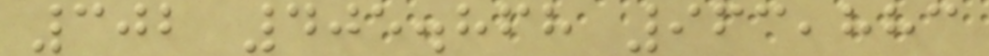302 405.868 963,883
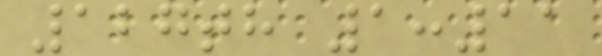127th 1:11
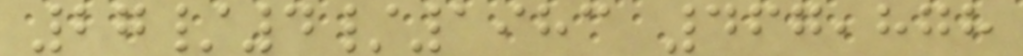27/4/1983 467,878
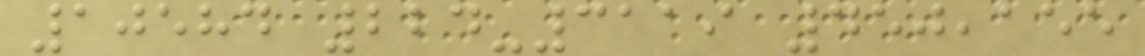10584 224-3119 450,155
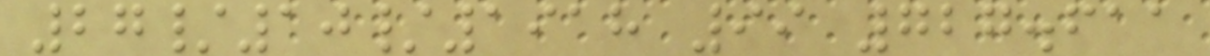27/10/1918 99 727.611
